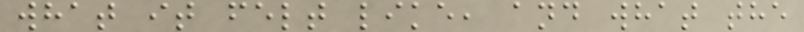what it felt like, and what the
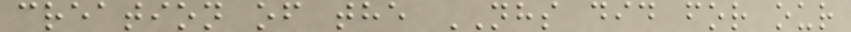creation of the NHS did for our
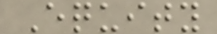Equity
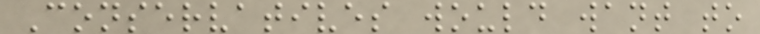Conservatives would want to
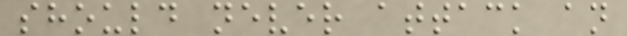should never attack an
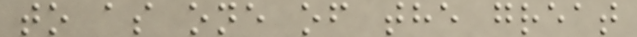to as one of the great
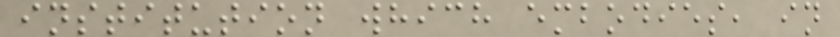institution which embodies, in
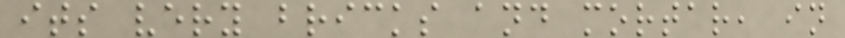its very bricks and mortar, in
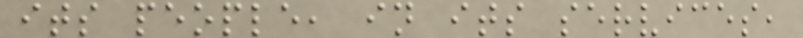its people, in its services,
